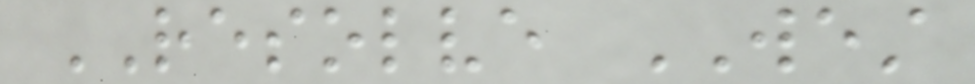RESOLVE WEST
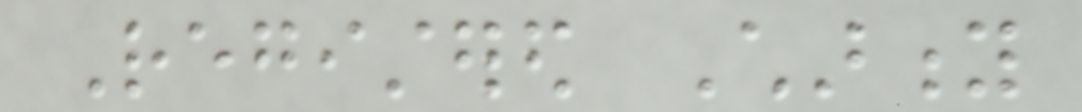Registered Charity
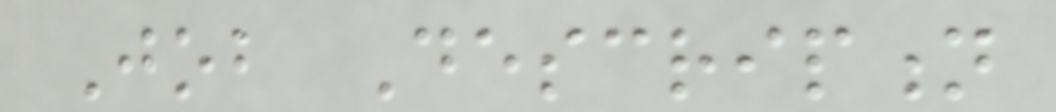Job Description
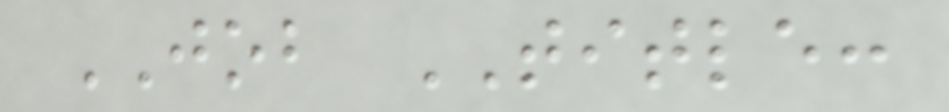JOB TITLE:
